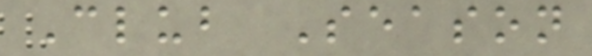Club Season
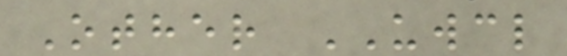Other UWCL
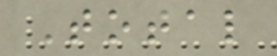Total
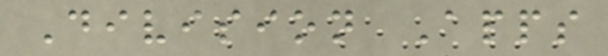Division Apps
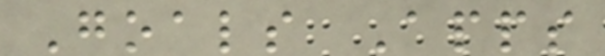Goals Apps
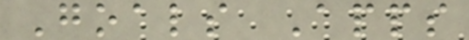Goals Apps
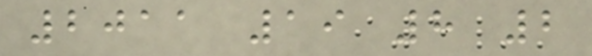2011 19 8 2
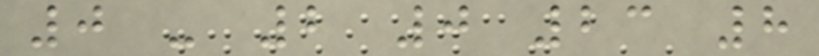0 - 2 0 23 8
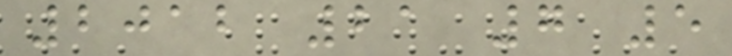2012 21 7 5
